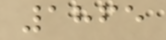1865
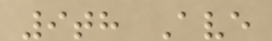9th Ave
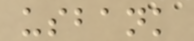usbank
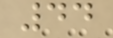44
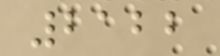2122
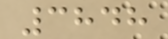3848
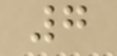7
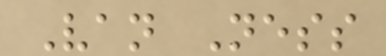Van Ness
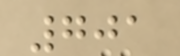701
